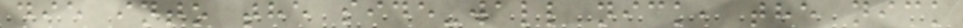die into the side-wall nick, the nick
